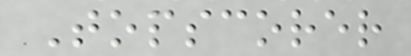Topscorer
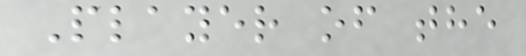Player of the
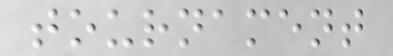tournament
